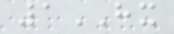1HX
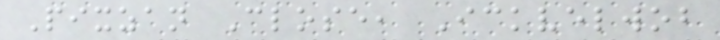Pixzan Close, Ickvelwob
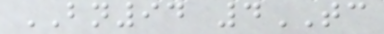BN94 4TC
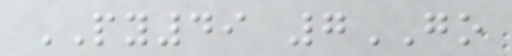PY49 7GO
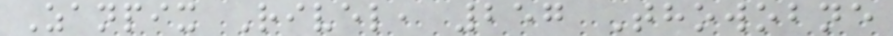Zanpix Rivel, 257 Thowobne
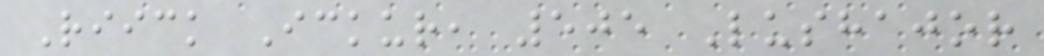Riick Ickur, 505 Lushajor
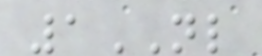1NL
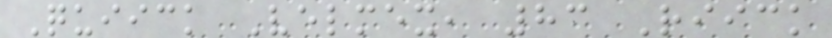Quiick Velmex, 83 Riick
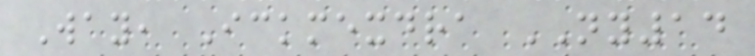Way, Ickmexdra NY14
